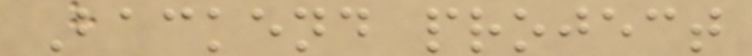Backend project
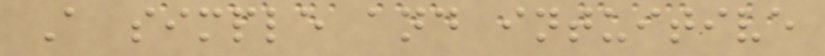A simple and intuitive
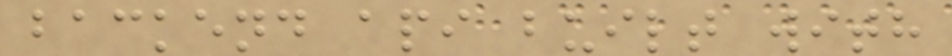backend api built with
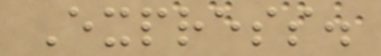Express.
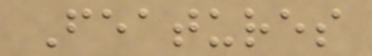Features
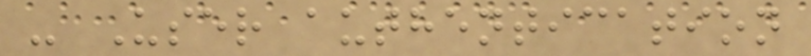- User authentication
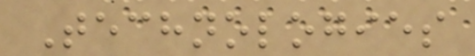Technologies
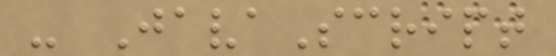- JavaScript
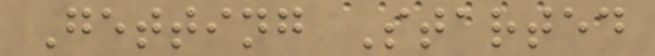Getting Started
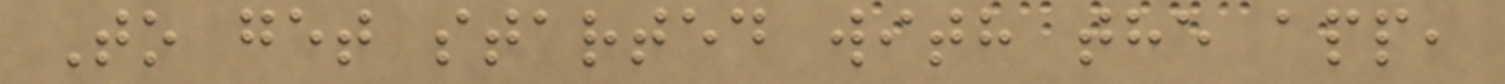To get started with the app,
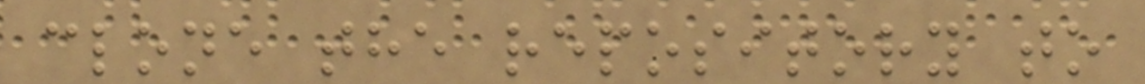clone the repository to
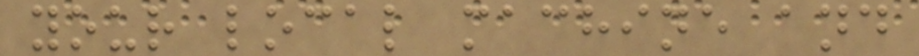your local machine and
